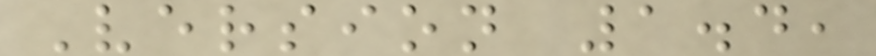Version 1.4,
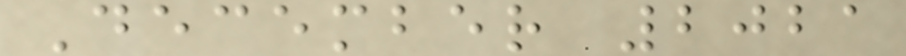December 2021
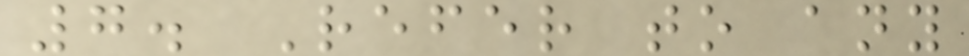7. Refer to any
